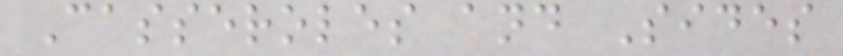Casseroles and Sides
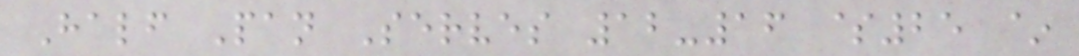Half Pan Serves 12-16 $25 ~
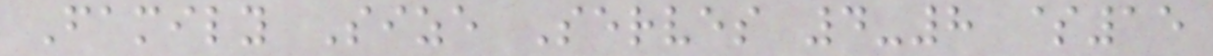Family Size Serves 4-8 $15
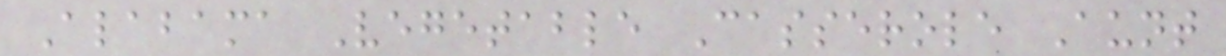Alabama Vegetable Casserole Aunt
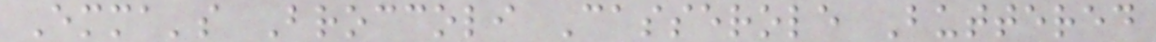Emma's Broccoli Casserole Buttered
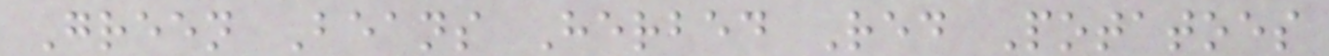Green Beans Herbed Red Potatoes
